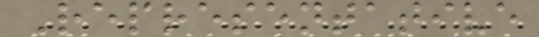Representative
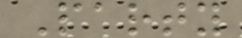Party
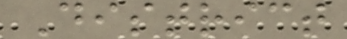District
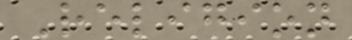Religion
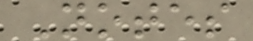Notes
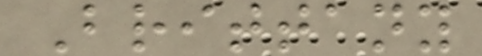Brittany
